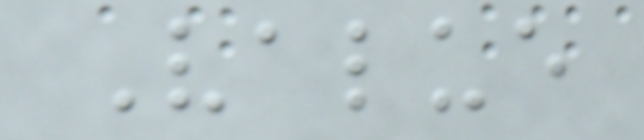Value
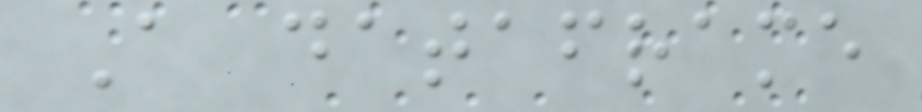A dataframe
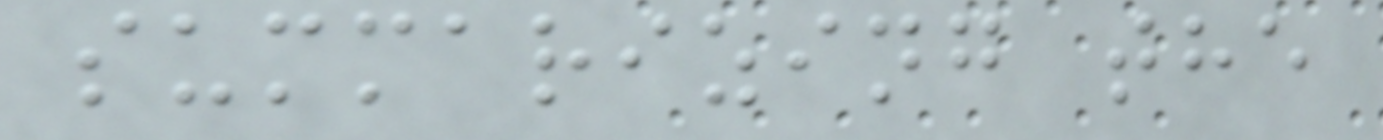summarizing the
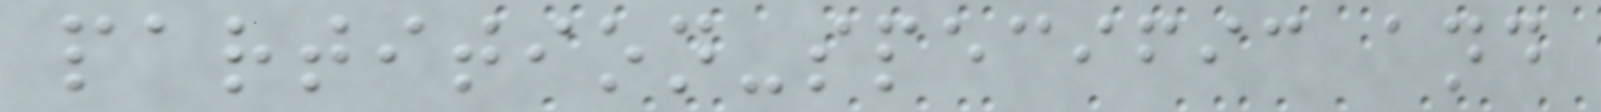partition-specific and
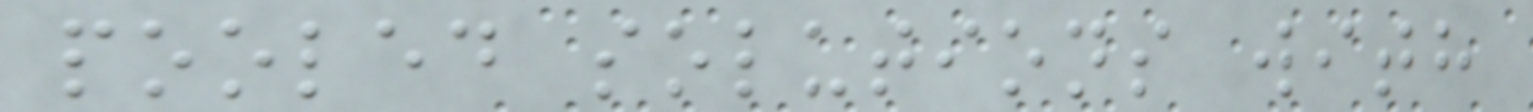pooled solutions with
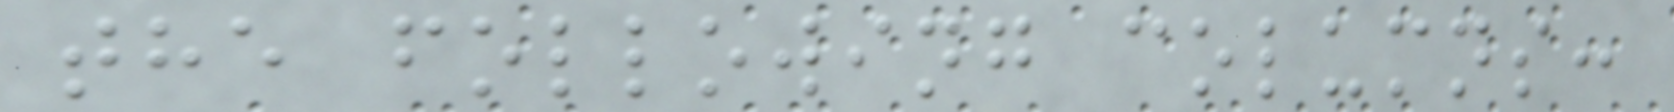the following columns:
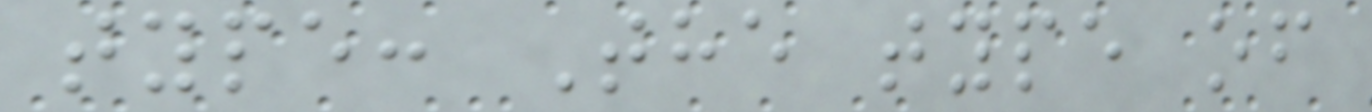type: The type of
